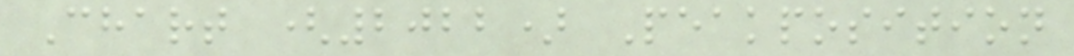Chart (2022) Peakposition
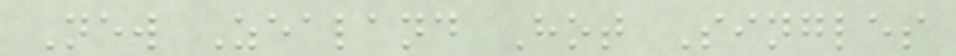New Zealand Hot Singles
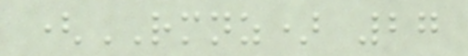(RMNZ) 27
